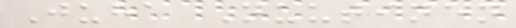Juha Nuutinen
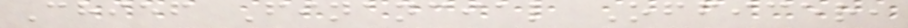Chief Financial Officer,
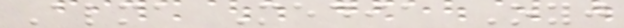Alma Media Oyj
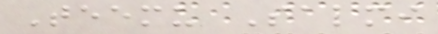Teemu Salmi
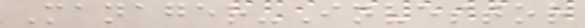Manager-Investor
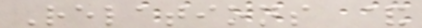Relations &
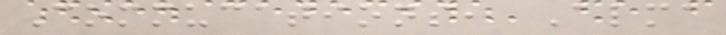Commucations, Alma
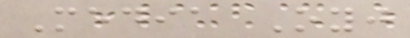Media Oyj
